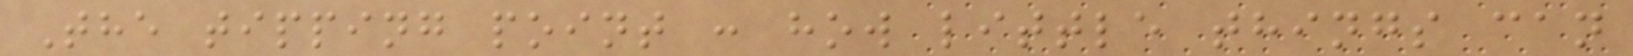The tipping point : how little things can
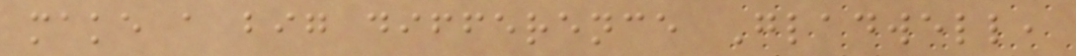make a big difference Gladwell,
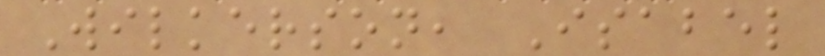Wilkerson, Isabel
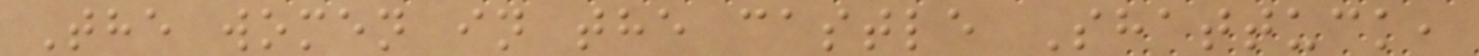The women in the castle Shattuck,
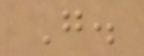G.
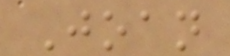Joan
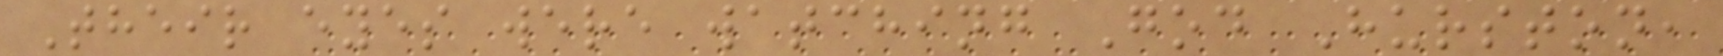Their eyes were watching God Hurston,
